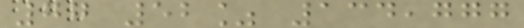77 52% 134,777
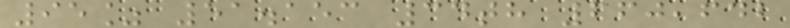95% 51.153 34th 660,642
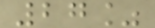27%
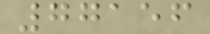77156
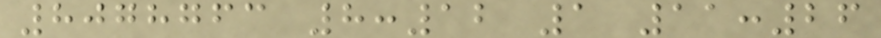8078763 8:12 1 11:26
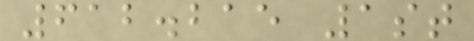612.215 1st
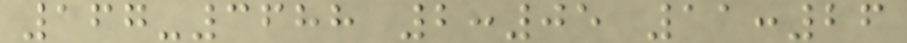167-3688 2:05 11:26
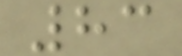83
